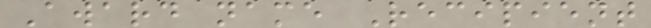Award name Recipient
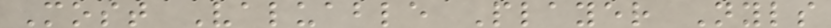Most Valuable Player Nyls
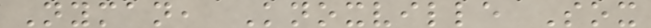Nyman, Knoxville Sox
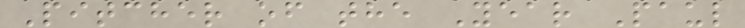Pitcher of the Year Paul
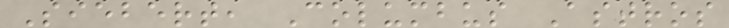Siebert, Columbus Astros
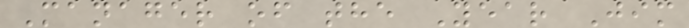Manager of the Year Jim
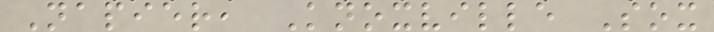Napier, Knoxville Sox
